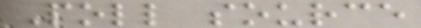Poll source
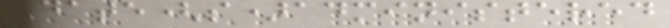Date(s)administered
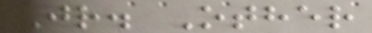Jr. Other
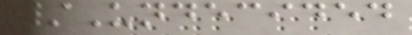/Undecided
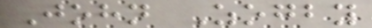John Zogby
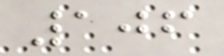106
